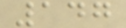147
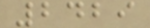2429
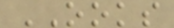OOKS
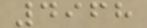4968
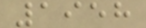1958
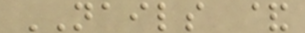NAILS &
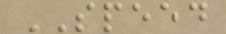SPEED
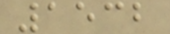1532
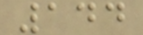144
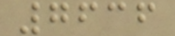7636
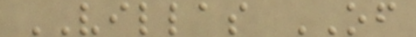VILLAS OF
